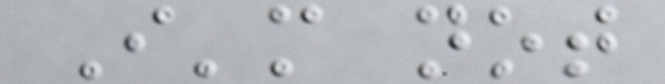I'm not
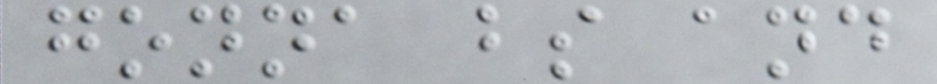gonna bs and
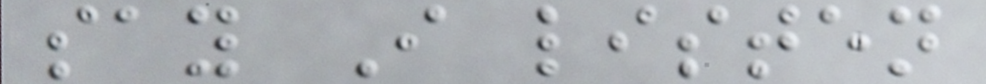say I listen
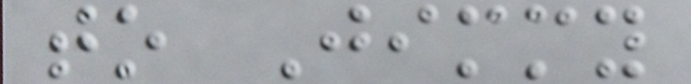to Jimmy
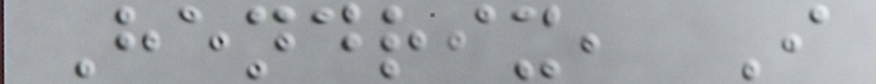Hendrix, I
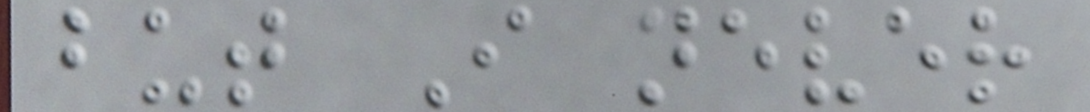but I never
